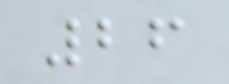26
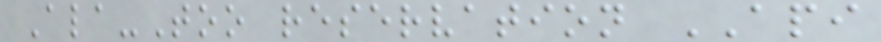Ala-Too reservation API
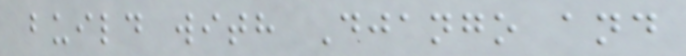build with Django and
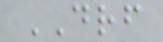DRF
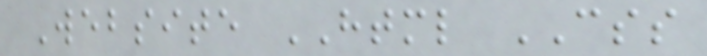Website HTML CSS
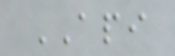API
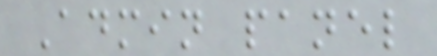Admin panel
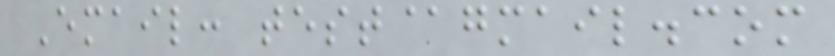Email: test@gmail.com
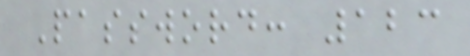Password: 123
